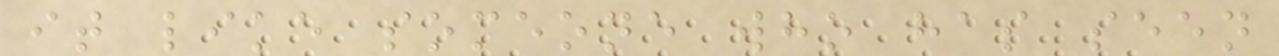it like someone who has seen
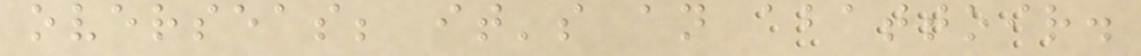overseas; it's an abattoir.
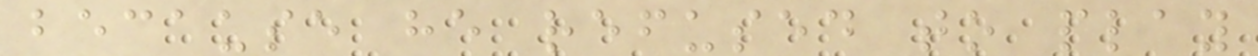because he refused to play
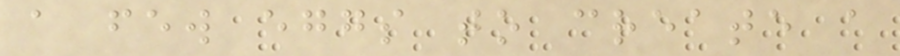a few eggs to create a
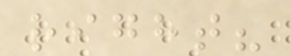right?
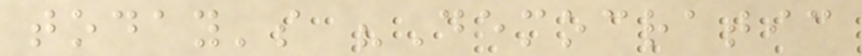today's "Democratic
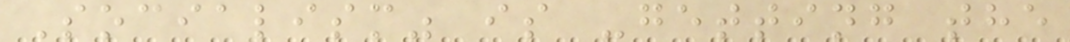Socialism" is -getting the
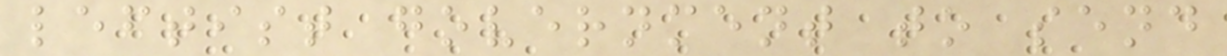leftist government to send
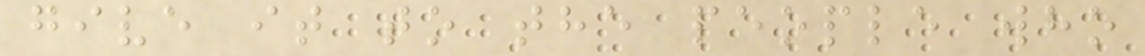give it to the people who
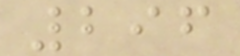296
